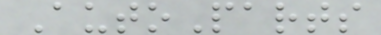AutoParts
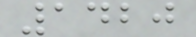1420
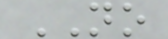NO
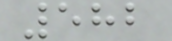582
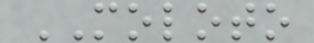MOLOTO
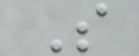S
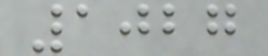1027
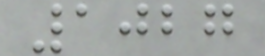1027
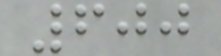600
